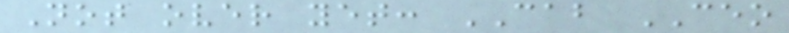Not over yet: CAB CEO
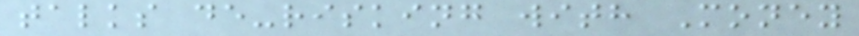talks de-risking with Money
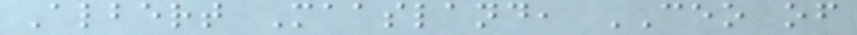Albert Maasland, CEO of
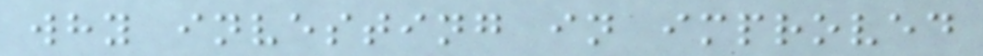why investing in improved
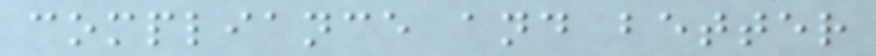compliance and better
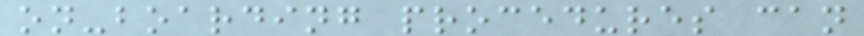on-boarding procedures can
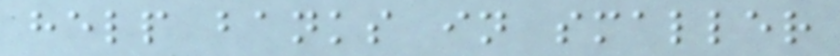help banks in smaller
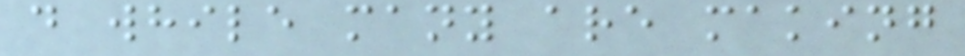d while many are making
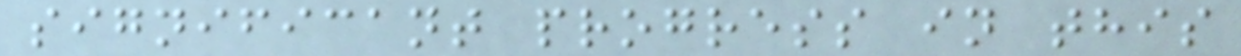significant progress in this
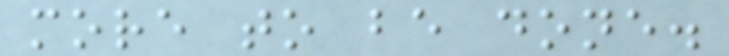more to be done.
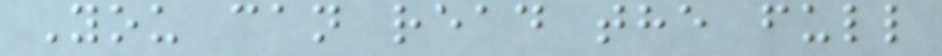You can read the full
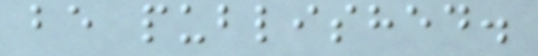be published.
